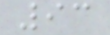93
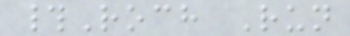#Roch Run
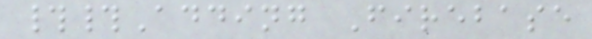##Adding Firebase
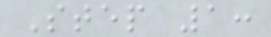Step 1:
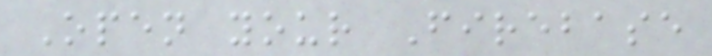Open your Firebase
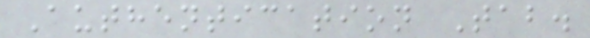Authentication Tab.
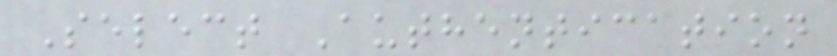Select Authentication
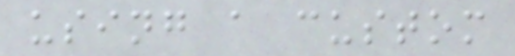using a custom
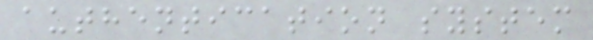authentication system
